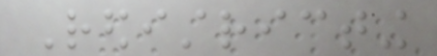Redistricting
